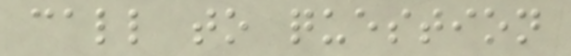call to question
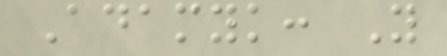Adamyk: Y
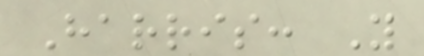Harris: Y
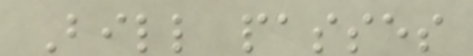Bill passes
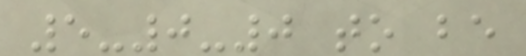5-0-0 to be
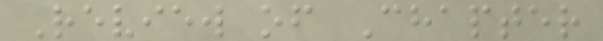Review of Chapter
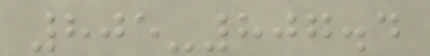805-807.4
